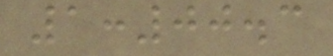1:00.3
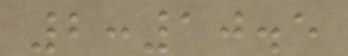2:10.5
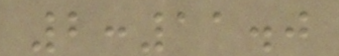2:11.0
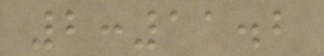2:11.2
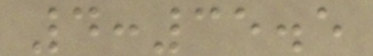4:35.5
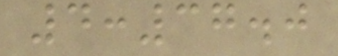4:37.0
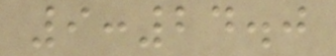9:24.0
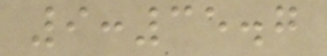9:35.7
